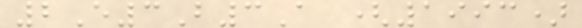2E3B3A (1993)
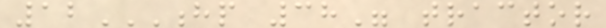12HP 38" TRACTOR
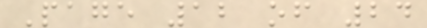Page 12 of 24
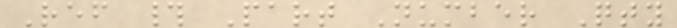Ref # Part Number Qty
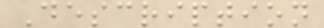Description
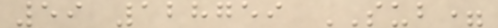59 128759 SUB=
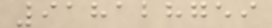918128759
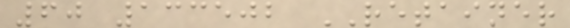60 133502 RETAINER
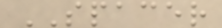SPACER
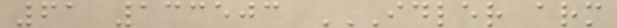61 133503 IDLER ARM
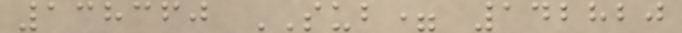138360 SUB= 142820
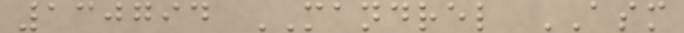130794 MANDREL ASM
